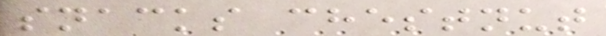snacks chestnut
